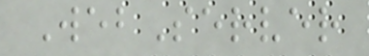WebServer
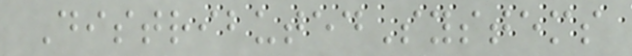DistributedSystems
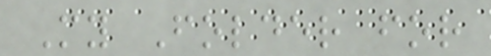My Folder for
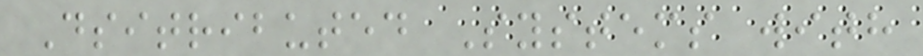Dsitributed Systems with
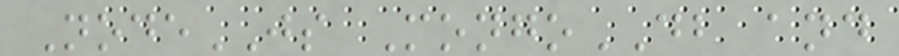NodeJS MongoDB and
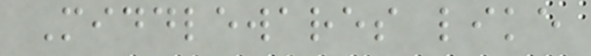Middlewares like
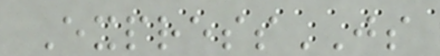ExpressJS
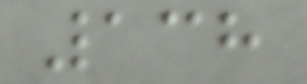138
